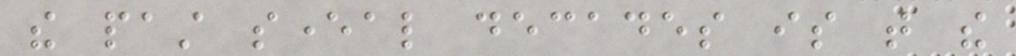the past several decades is that the
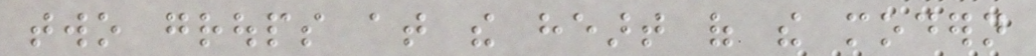two groups at the heart of the modern
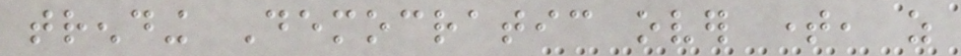trending Democratic over time, as
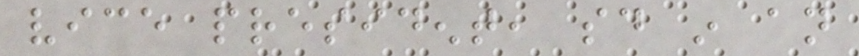vice president, said in an
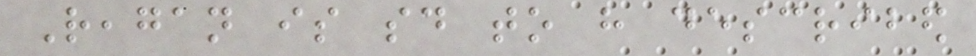Reagan is said to have described
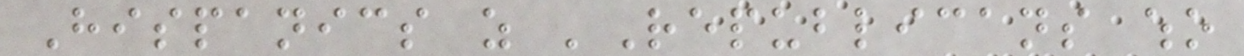Hispanics as 'Republicans who
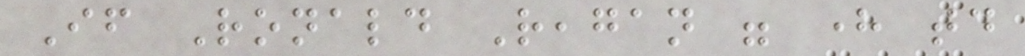If Ronald Reagan were here today
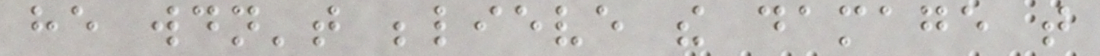he wouldn't believe the damage that
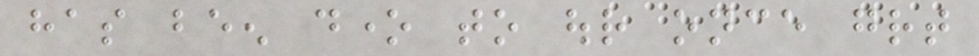has been done to our once great
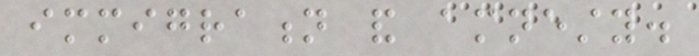immigration and amnesty.
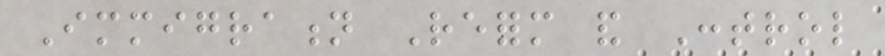Immigration Reform and Control
